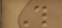This
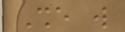She will
